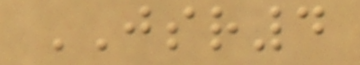JSR4
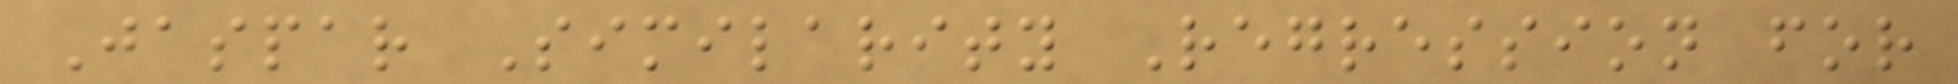Jaspar Similarity Regression for
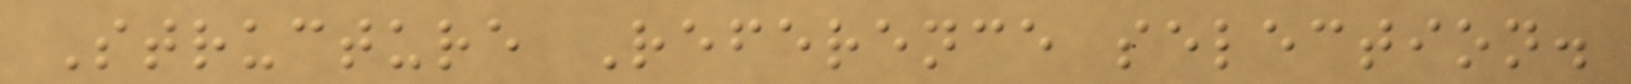Structure Reference selection.
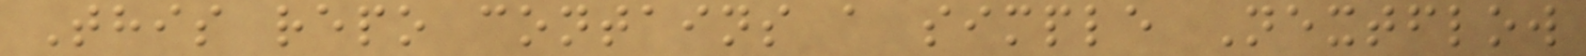This repo contains a simple Nextflow
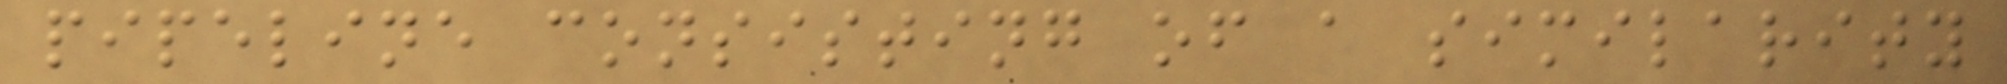pipeline consisting of a similarity
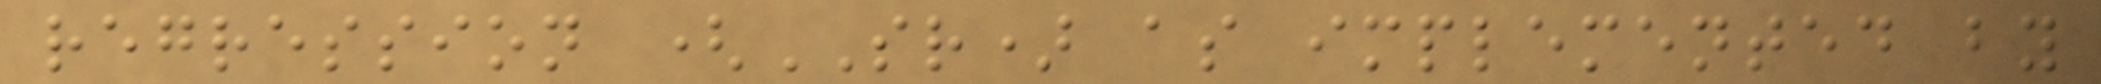regression (SR) as implemented by
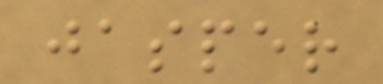jasper
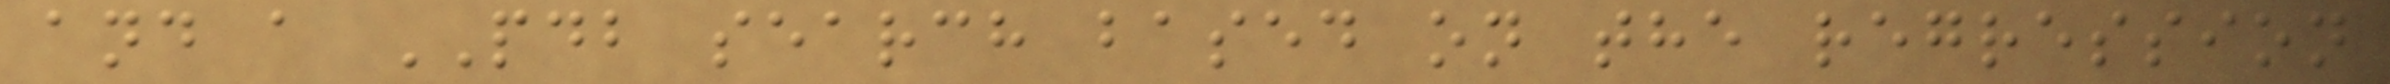and a PDB search based on the regression
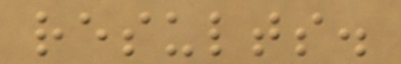results.
